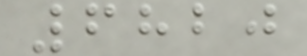6820
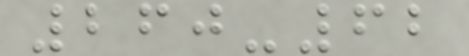260-62
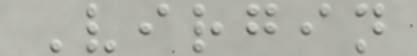Virgin
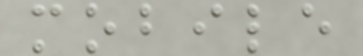mobile
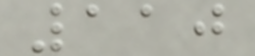110
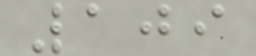109
